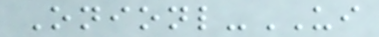Onionl-UI
